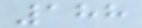188
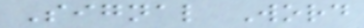Signal Word
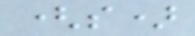(s)
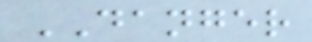DANGER
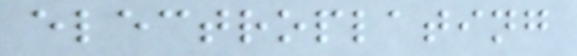electroplating
